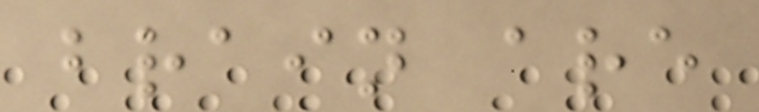brain are
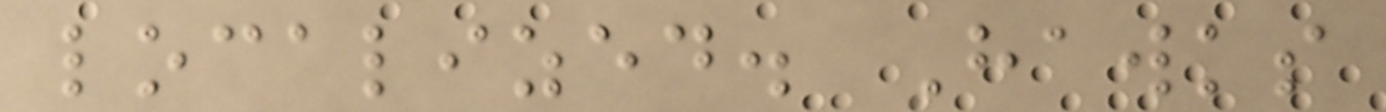localized. Hawks
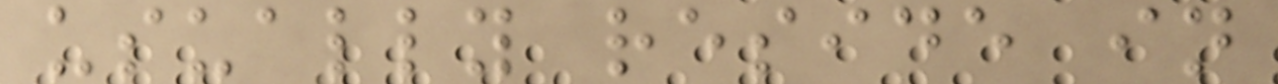usually reside in
